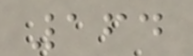164
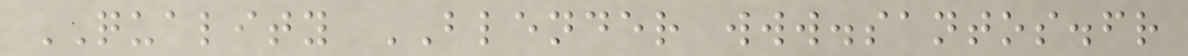QUALITY BLENDER www.santos.fr
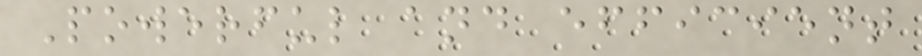Powerful and efficient
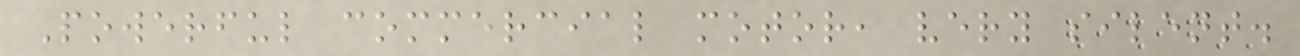Powerful commercial motor, very silent.
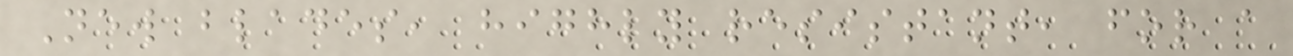New blades, highly resistant, for a
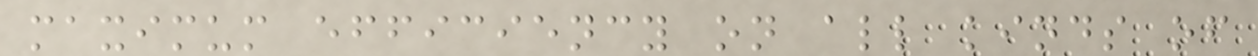maximum efficiency on all kinds of
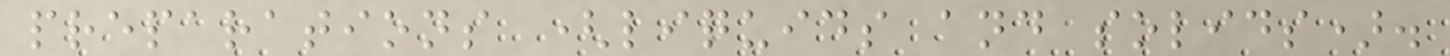preparations (liquids and solids).
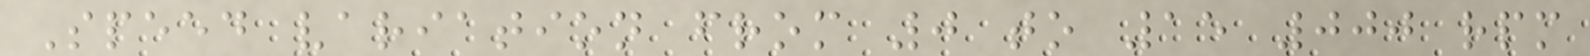Speed variation from 0 to 15 000 rpm
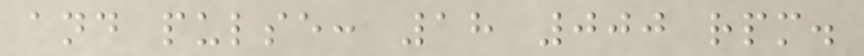and pulse: 18 000 rpm.
